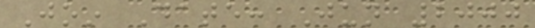Join Date: Jun 2000
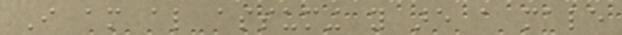I am also assuming you are a male
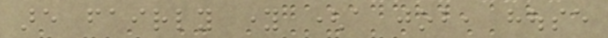are fairly young (a job, house
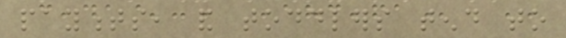payments, and toddlers tend to
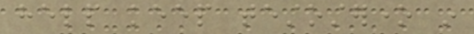help keep testosterone in
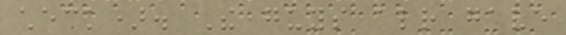check). The guys already gave
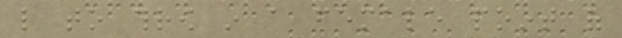like to throw in a female point of
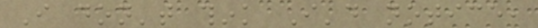I don't think I'd notice,
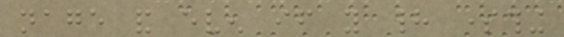nage and even if you had something
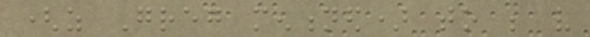(as Greg mentioned) to be very
